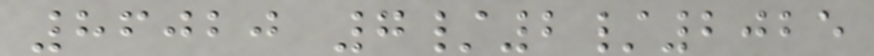86020 7/2/2025
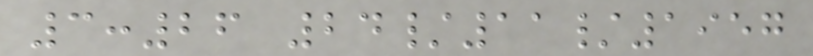3:26 24/11/1957
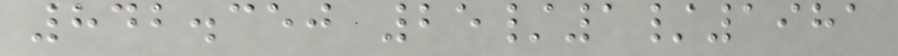842.350 25/1/1981
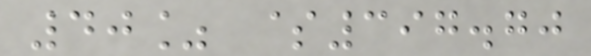40% $397.70
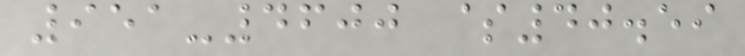951-4600 $40.59
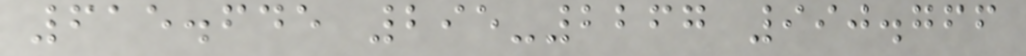615.645 295-2267 990.766
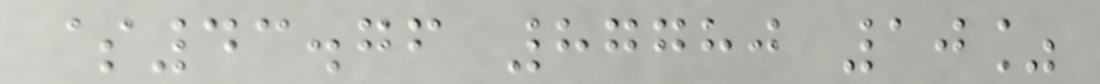$43.76 87780 10%
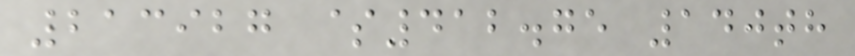213927 $412.75 140th
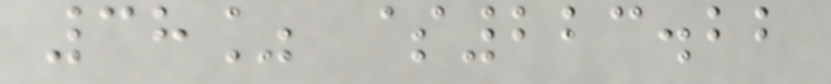38% $223.22
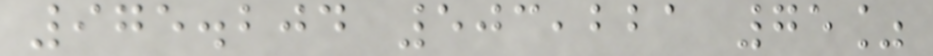975.204 503,221 75%
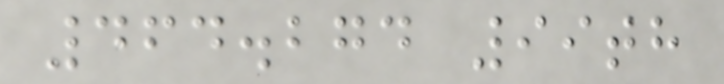464.274 99th
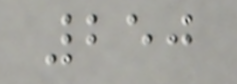250
